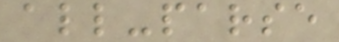all-parse
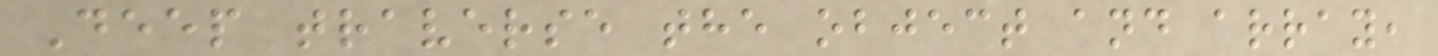Deep traverse the object and array,
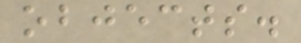objects.
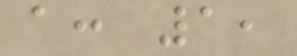a: 1,
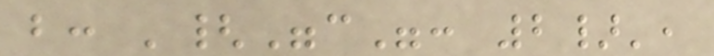b: '{"c": 2}',
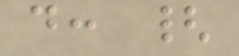d: {
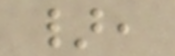},
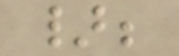};
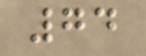74
